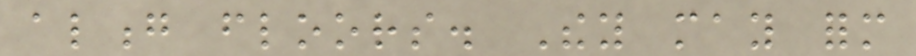along floors. They may form
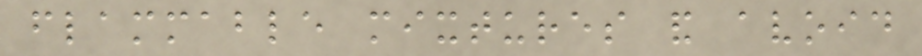flammable mixtures and avoid
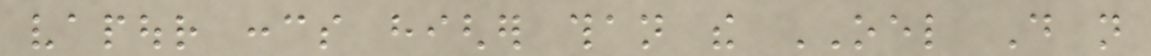vapour concs higher than the OEL Do not
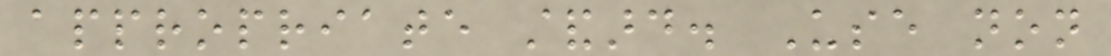appropriate standard. Use non
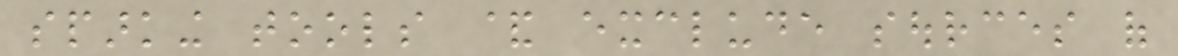sparking tools & exclude sources of
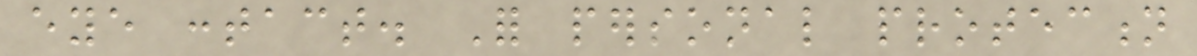eye contact. For personal protection
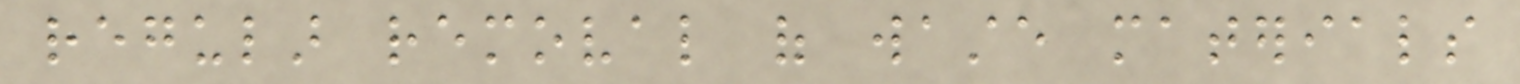regular removal of waste materials
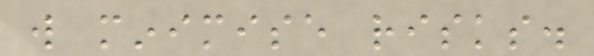will minimise risks.
